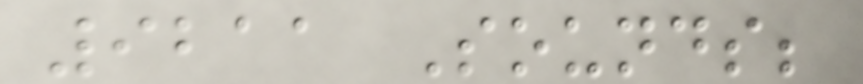9211 Sounds;
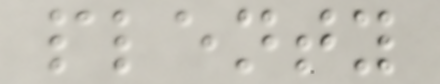plenty
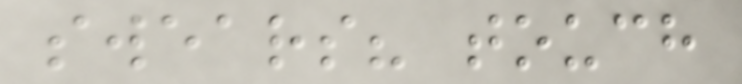swears? touch
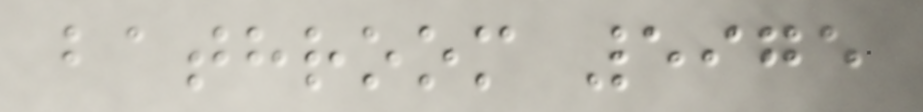bathroom 5975
